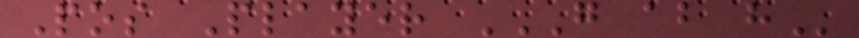Pos Player G AB H
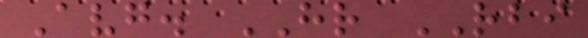Avg. HR RBI
